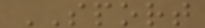SPORT
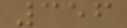356
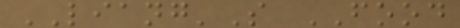LIANG'S FOOD
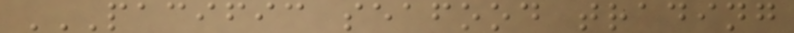PACIFIC SEAFOOD TRADING
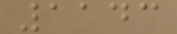1143
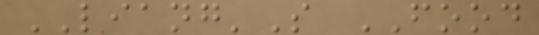LIANG'S FOOD
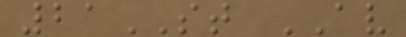21ST AV
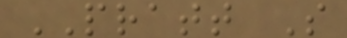PRATT S
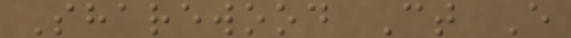Sharewood Ct E
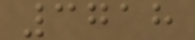3718
